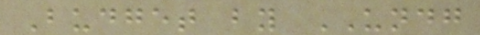Budget by UNDG
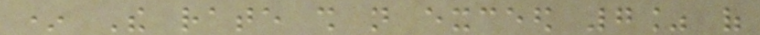* The rate shall not exceed 7% of
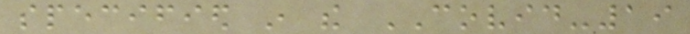specified in the COVID-19
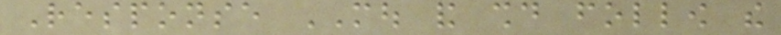Response MOU and should follow the
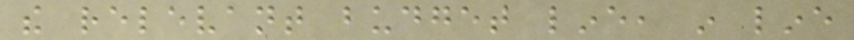the relevant budget line, in line
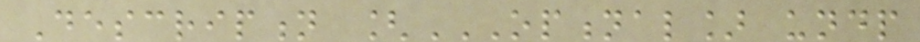Description [OPTIONAL] UNDP
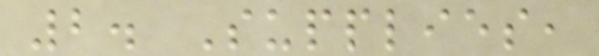2. Supplies,
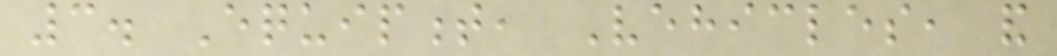3. Equipment, Vehicles, and
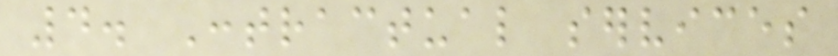4. Contractual services
